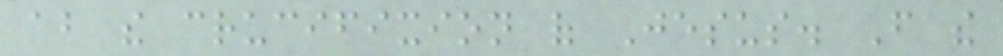about the crucifixion of Jesus. From the
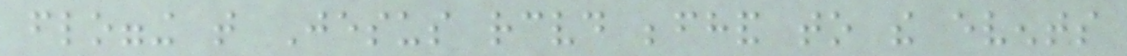flogging that Jesus received beforehand to the events
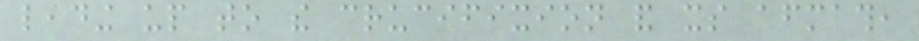leading up to the crucifixion and its aftermath,
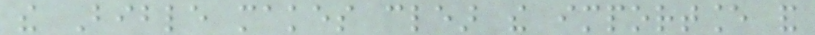the Bible makes clear the importance and
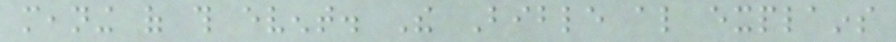meaning of this event. The Bible also explains
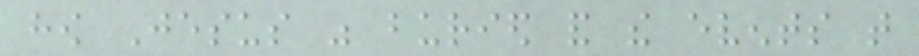how Jesus was buried and the events that
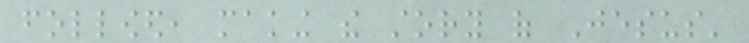followed, making the story of Jesus'
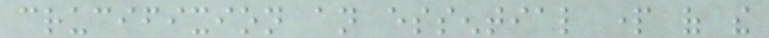crucifixion an essential part of the
